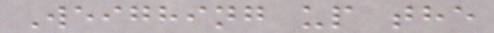Weighing up the
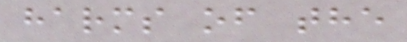harms of the
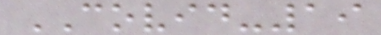COVID-19
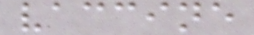vaccine
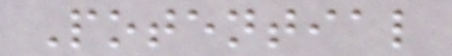Potential
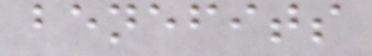benefits
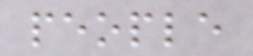people
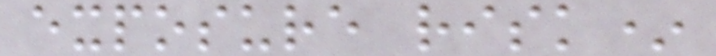exposure risk*
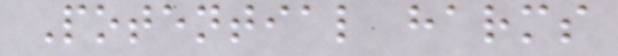Potential harms
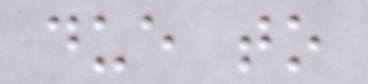due to
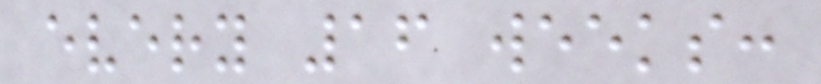every 16 weeks:
